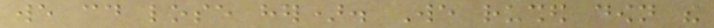we could lose her). We rushed down the
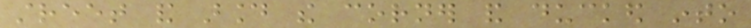street and around the corner and ducked into
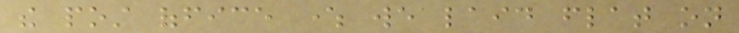the post office where we laid flat on
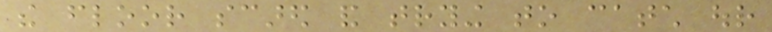the floor scared and trying to catch our
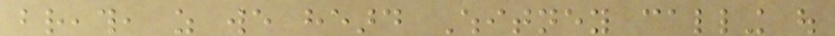breath, as we heard Whitney calling out
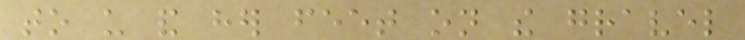to us and her feet on the gravel
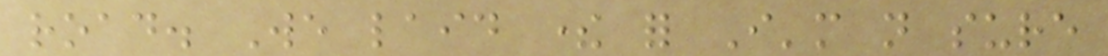road. We laid there for I'm not sure
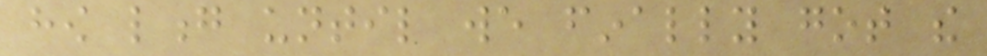how long until we finally got the
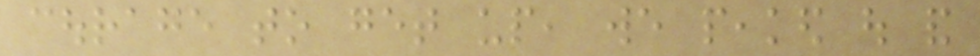courage to get up, we peaked out and
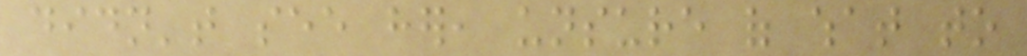didn't see her, unsure of what to
